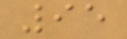95
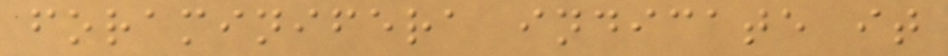foraminifera indicate it
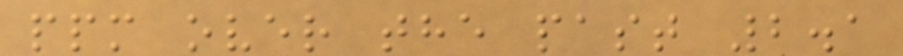ppm over the past 2.1
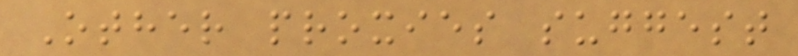Other proxies suggest
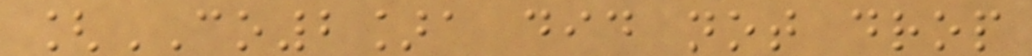[CO2]a did not drop
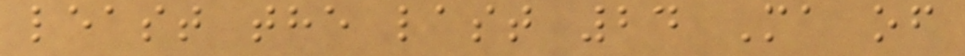least the last 24 Ma of
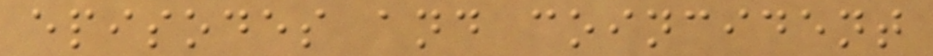episodes and coincident
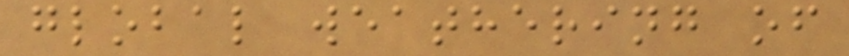global weathering of
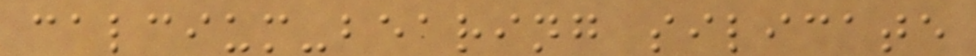calcium-bearing silicate
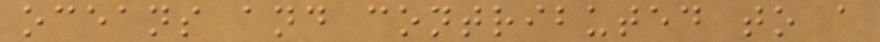oceans and contributed to a
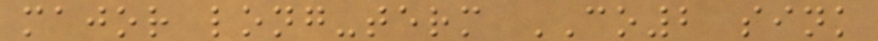major long-term CO2 sink
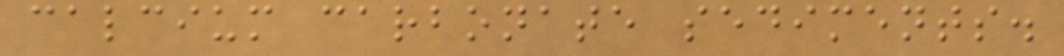calcium carbonate sediments.
